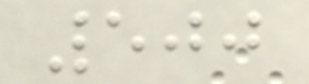500
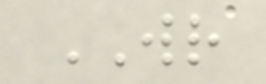WR
